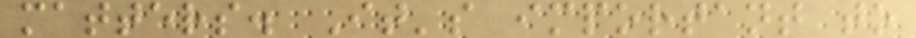matters. It's important to
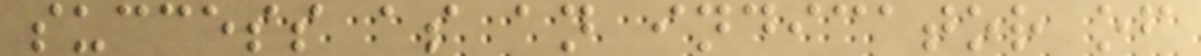success as an indicator of
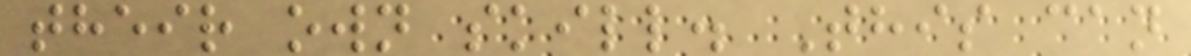their own skill. This can
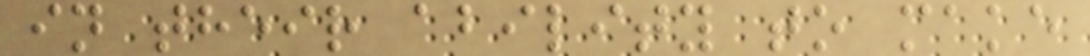in their ability to make
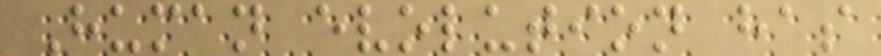Human evolution has
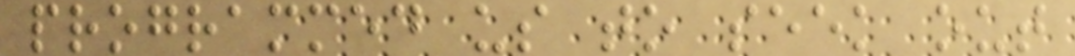programmed us to seek out
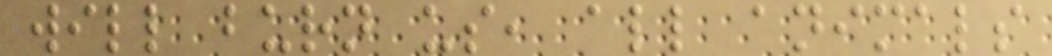will burn us, all animals
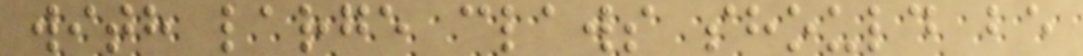with large claws should be
